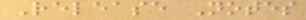Release Notes
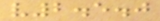v2.5.0
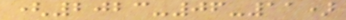(2023-06-11)
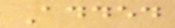Added
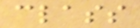class
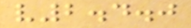v2.4.0
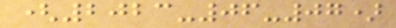(2023-06-07)
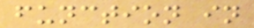function in
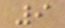9
